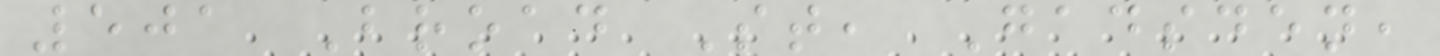501 Broad St, Gadsden,
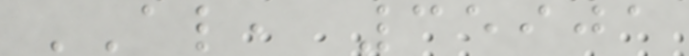AL, 35901
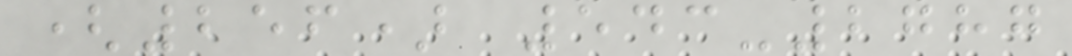(256) 543-2787
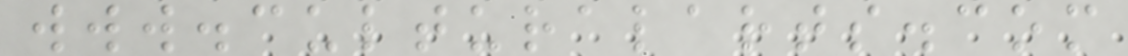www.culturalarts.com
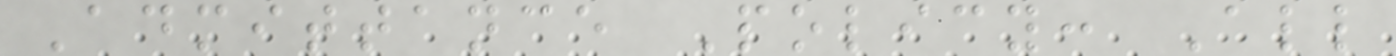Admittance Policy: All
